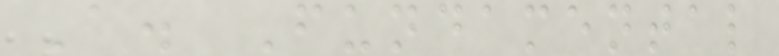A. Fundamental
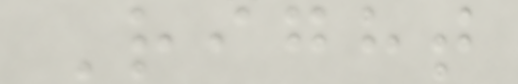Right
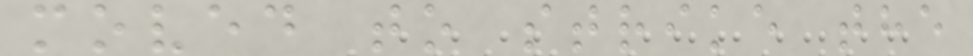moved to strike the
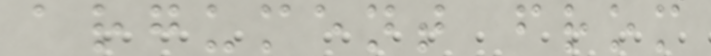argument from
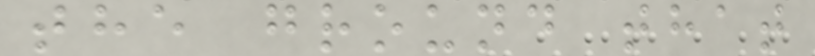the ground that
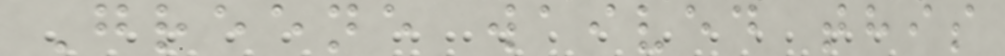Greene waived this
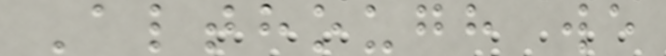Although we
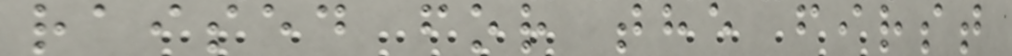raised for the first
